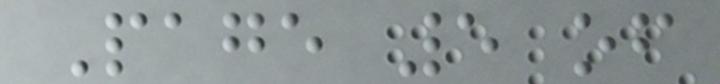Page 5 of
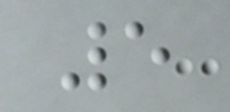5
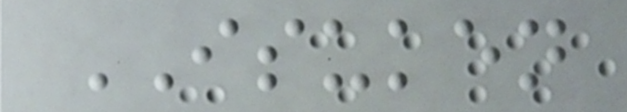ISUKEN
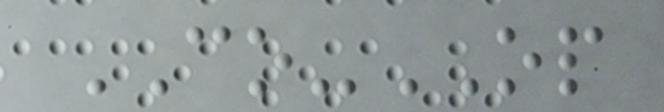CO-OP
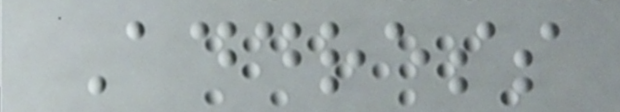Address
